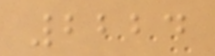2224
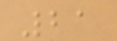21
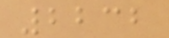2232
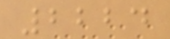2224
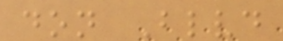don Blvd
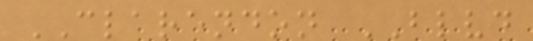CLARENDON BLVD
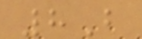8B
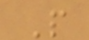P
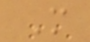M
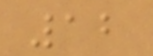12
